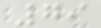79
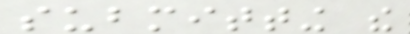submitting the
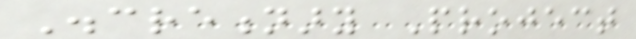Discretionary Project
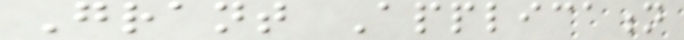Grant Application
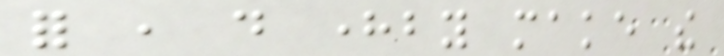for , do hereby make the
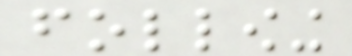following
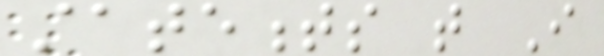statements that I
